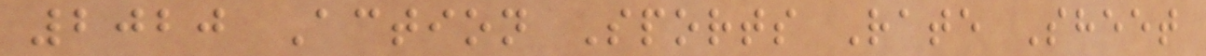2020 Action Sports Rate Sheet
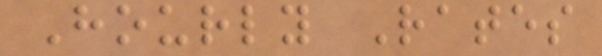Hourly Rates
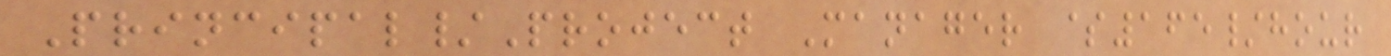Principal/Project Manager $165/hour
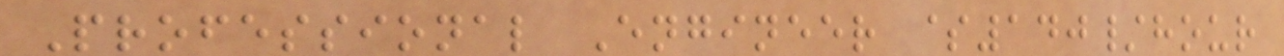Professional Engineer $140/hour
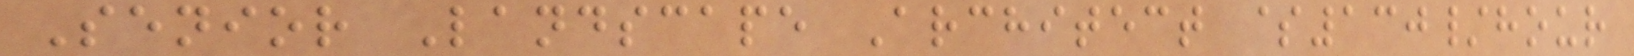Senior Landscape Architect $130/hour
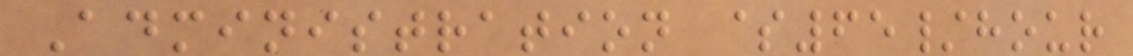Administration $65/hour
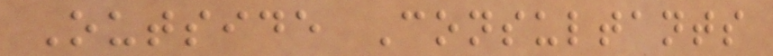Outside Consultants
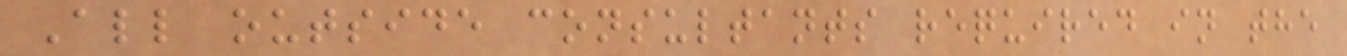All outside consultants required in the
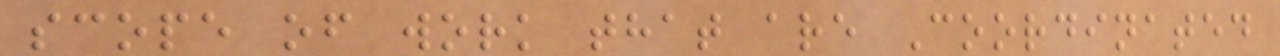scope of work that are Coordinated
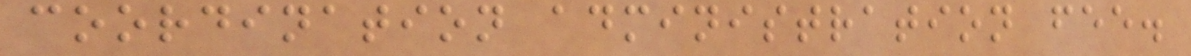coordination administration fee.
